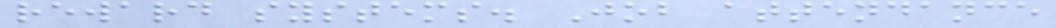reward systems. Job attendance
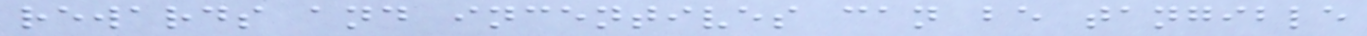rewards and incentives can be tangible
